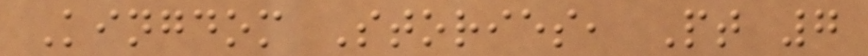Kingdom Stories, Pt 7
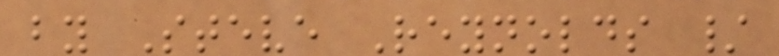by Steve Reynolds /
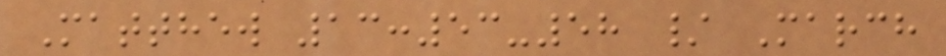Matthew 13:53-58 / March
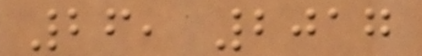26, 2017
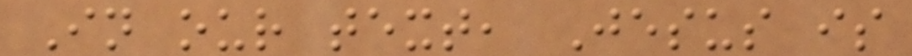In our text, Jesus is
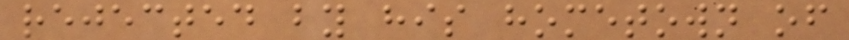rejected by his hometown of
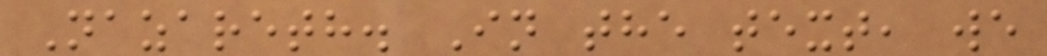Nazareth. In the text, we
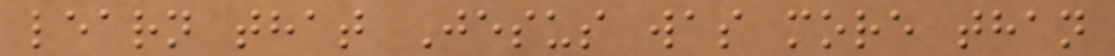learn that Jesus was more than
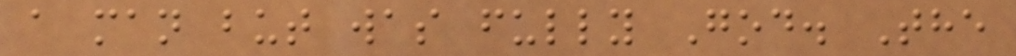a man but was fully God. The
